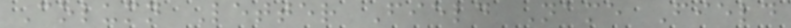Column Letter Field Name Field
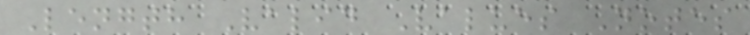Length Valid Values Notes
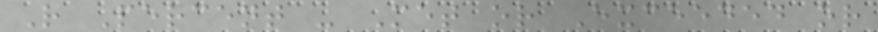R Percent - Met or Exceeded or
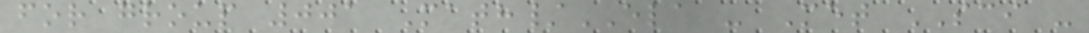for group 001 Math/ELA - Met SCI -
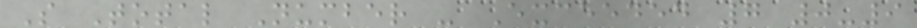S Total Number - Exceeded 7 0-9
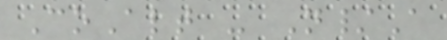CoAlt - N/A
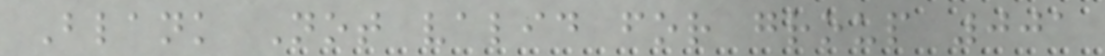Blank Not valid for group 001
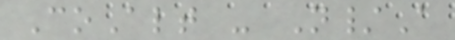CoAlt - N/A
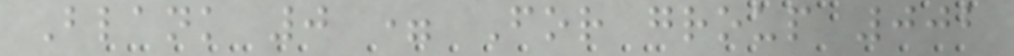Blank 0 = For group 002
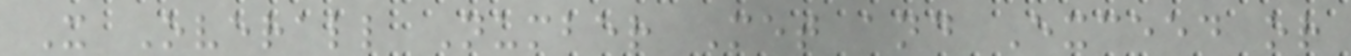X Overall Number Met and Exceed or
